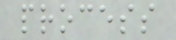process
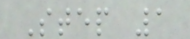Step 1
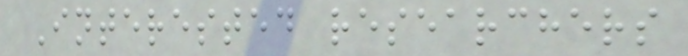Interested researchers
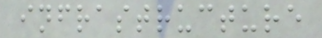infrastructure
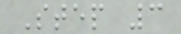Step 3
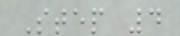Step 4
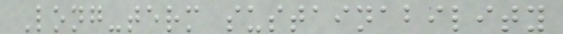Long-term sustainability
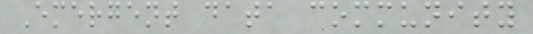Emergent data community
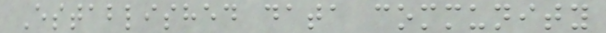Established data community
